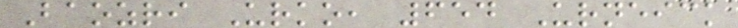Baozri Urko, 654 Urneick
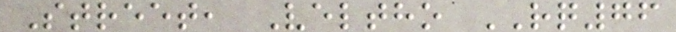Street, Veltho RQ76
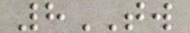8TW
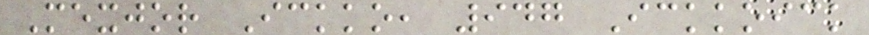Mexjor Ickko, 947 Ickkoick
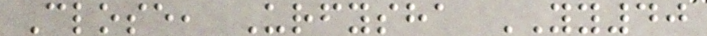Close, Urfysha YY40
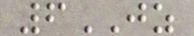6JZ
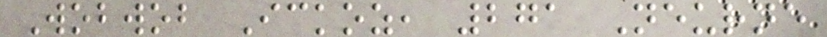Wobwob Ickoz, 271 Neurne
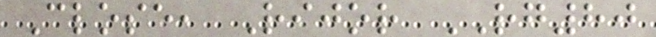Close, Rijor RG80
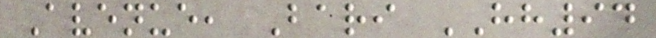Avenue, Bari HH94
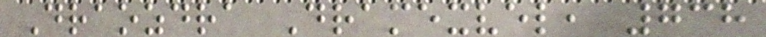Draozdra Dramexvel, 738
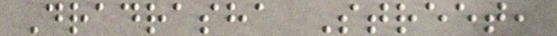Dradrasha Street,
